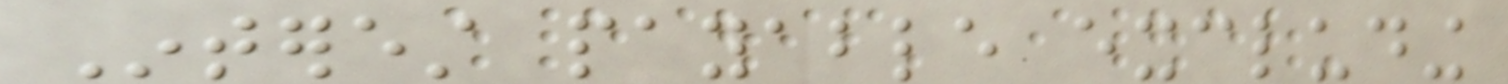Interest payable excluding
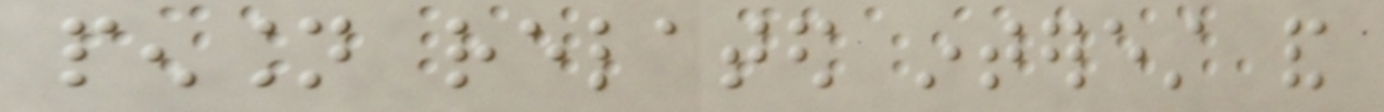pension related interest and
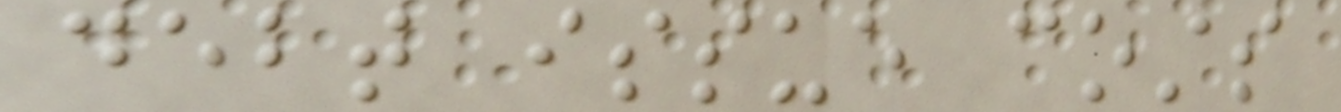debt issue costs
